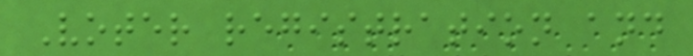Voter registration and
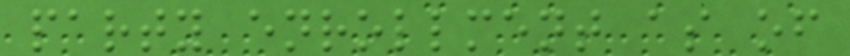party enrollment as of
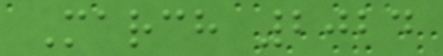March 2024
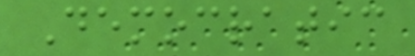Democratic
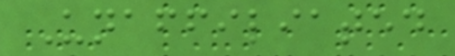Unaffiliated
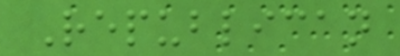Republican
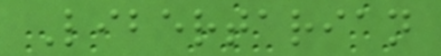Libertarian
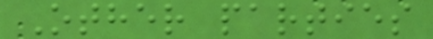Other parties
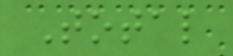Total
